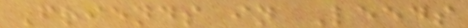Friends in Leeds
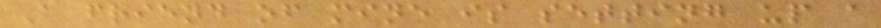A friend of mine is setting up a
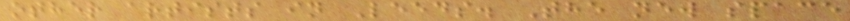other artists in Leeds. The new space
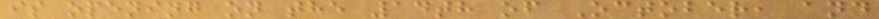is opening on the 14th of October, and
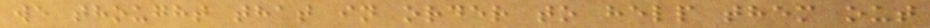we thought that in order to help them out
